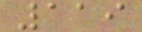119
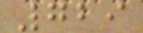729
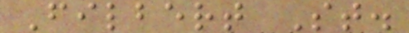Filbert St.
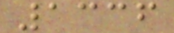1336
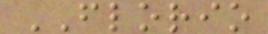FLORIO
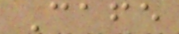Cafe
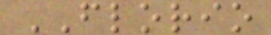FLORIO
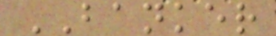BANKER
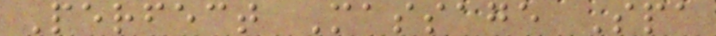Perfect Massage Spa
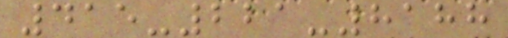415-221-8188
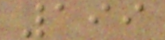199
